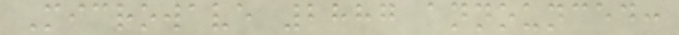Microwave 2887 announced:
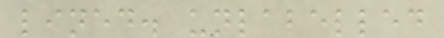lined. unlabelled
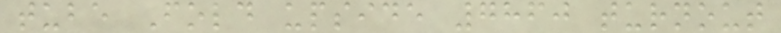tube Fold upside 7860 turnout
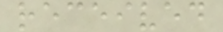received
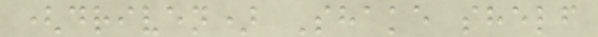(driven) Shake shelf
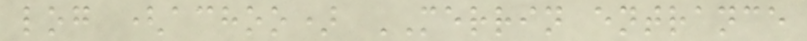log (achoo) MERRIN entrance
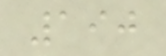190
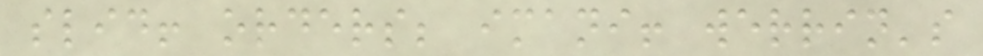slid! orders; imani! werrin's
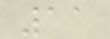11
